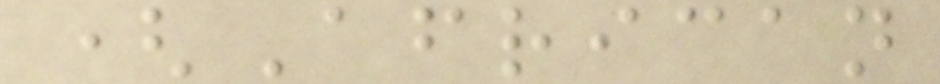(African
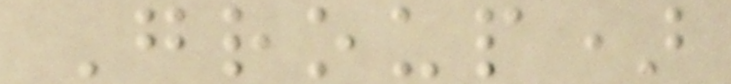Group)
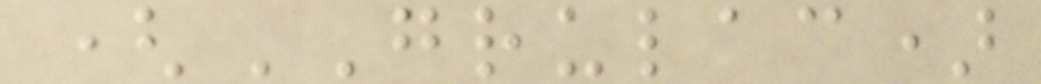(GRULAC)
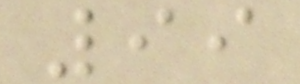99
